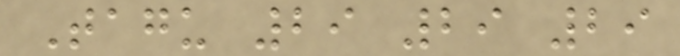Tagu 29 29 29
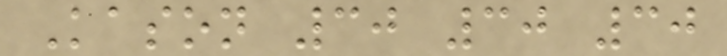Kason 30 30 30
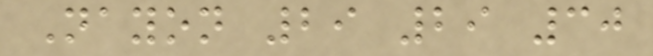Nayon 29 29 30
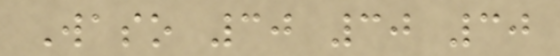Waso 30 30 30
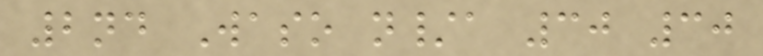2nd Waso n/a 30 30
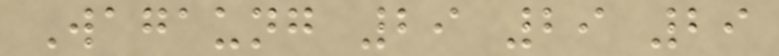Wagaung 29 29 29
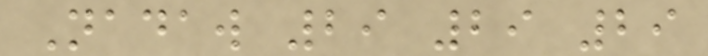Nadaw 29 29 29
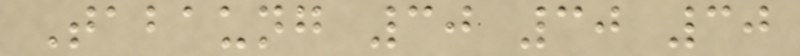Tabaung 30 30 30
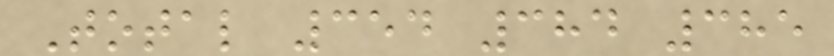Total 354 384 385
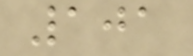101
